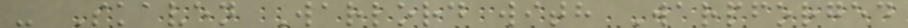- Skaven Warlord with Warpforged
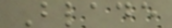Blade
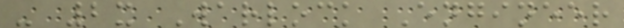- 2x Warlock Engineer
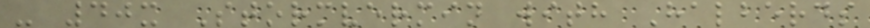- 40x Stormvermin with Halberds
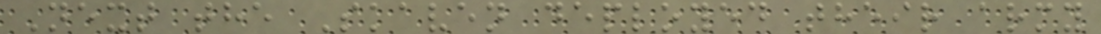Next the Skaven deployed their army
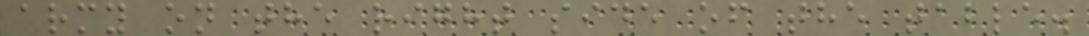army on the right side of the table.
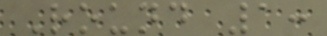Round 1:
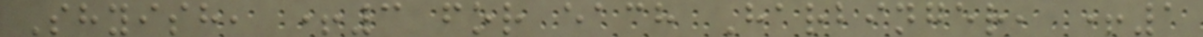Shyish, +3 for each Harbinger, +1
